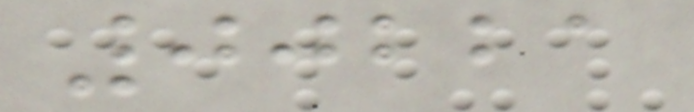00221
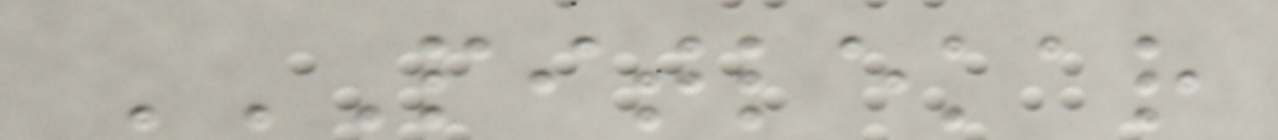PITLEKAR
